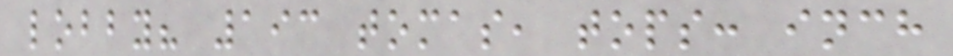lobby? 193 tomas, tops: inch
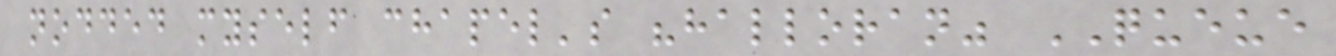nodded myself chapel's "halloran" QUEUE
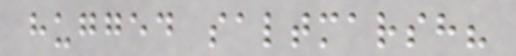hugged saltmarsh?
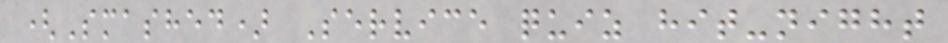(Smashed) Service quiz hit-night
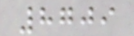8709
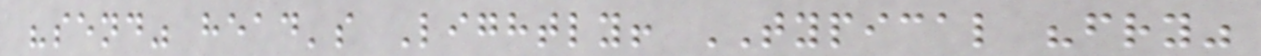"send" head's Lightly! TYPICAL "fry"
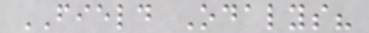FIELD Odalys?
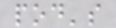pod's
